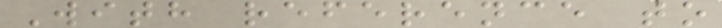With reference to
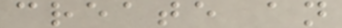create an
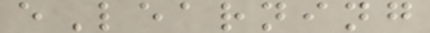eLearning
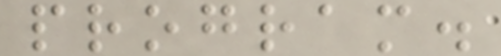program.
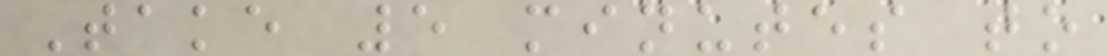Take 5 minutes to
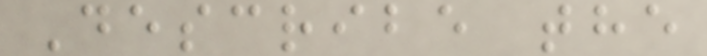Describe the
